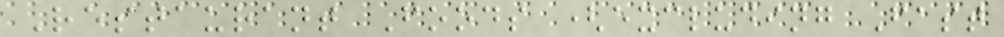Restaurant Foods (excluding Fast
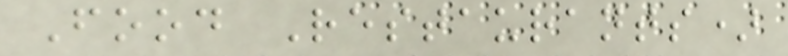Food Restaurants)
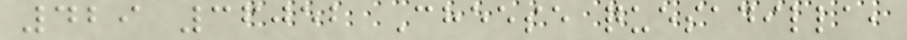429 36052 Cheese quesadilla,
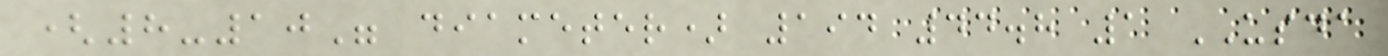(8-10" diameter) 194 44.8 1 USDA
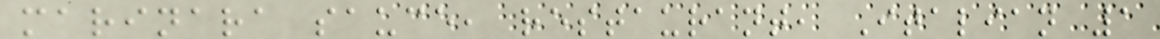marinara sauce, restaurant, Italian 1
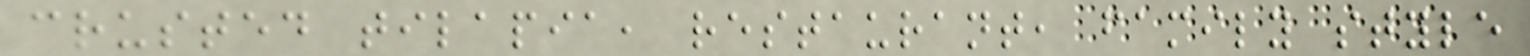crusted tilapia, restaurant, family style
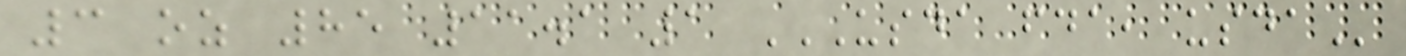3 oz 85 11.1 1 USDA FDA, USDA
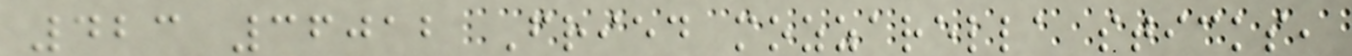423 36012 Fried mozzarella sticks,
